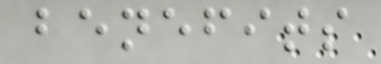benefits
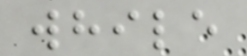while
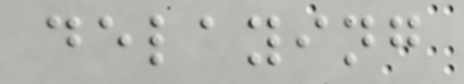delaying
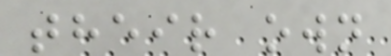their own
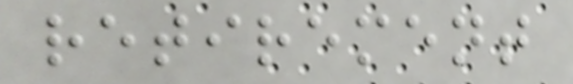retirement
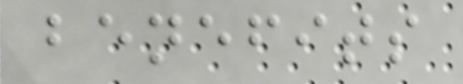benefits
